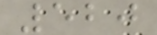520
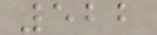522
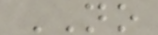NO
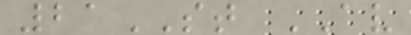21ST AV
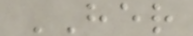HER
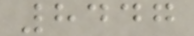8447
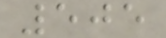505
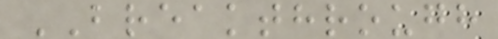BREAKTHROUGH
